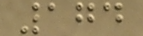174
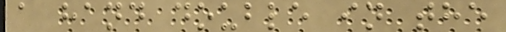a hand double in the
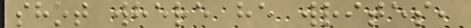shot where he writes,
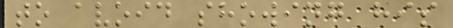to avoid showing his
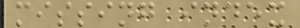missing index
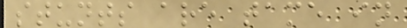stunts are tame in
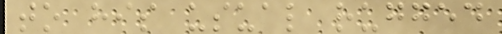to his usual rugged
